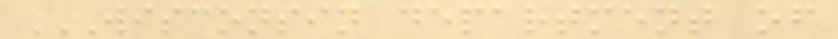WISCONSIN DEPARTMENT OF
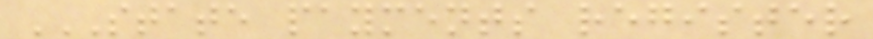STATE PAYMENTS REGISTER
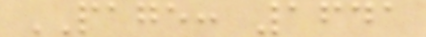PAGE: 1641
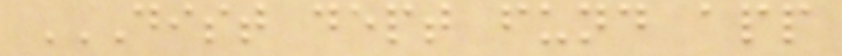DIST DEPT FUND APP
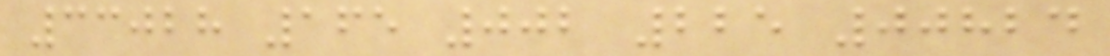33028 165 002 225 00824
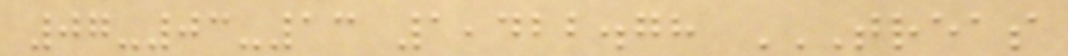07-03-13 1,422.78 TREAS
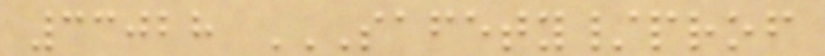33028 SAFETY/PROF
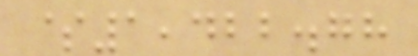$1,422.78
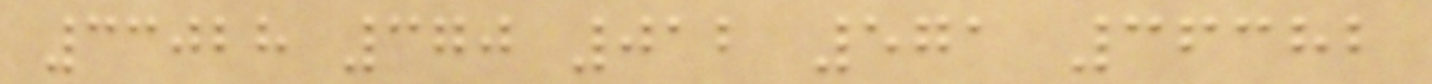33028 370 012 571 36382
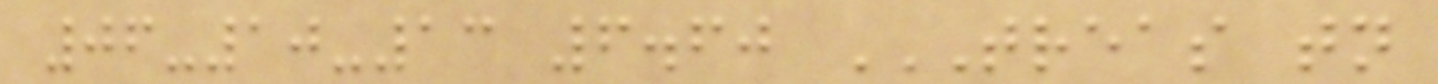06-10-13 6.60 TREAS TN
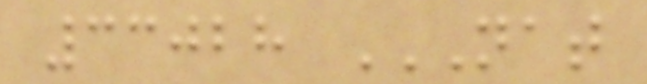33028 NAT
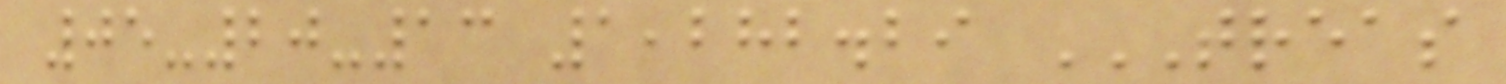05-20-13 1,282.29 TREAS
